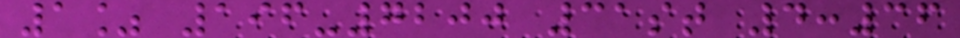1% 196-7200 31st 4:36
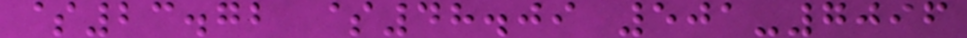$23.72 $48.09 501-7096
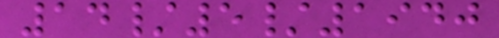14/5/1940
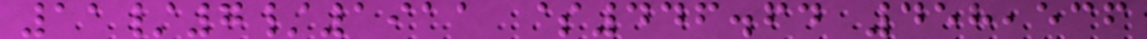11/7/1911 $446.64 458,536
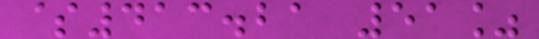$413.21 51%
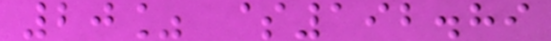20% $192.89
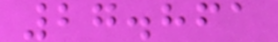27.861
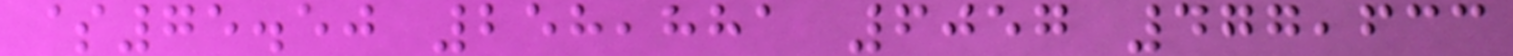$75.50 258,881 6057 477,633
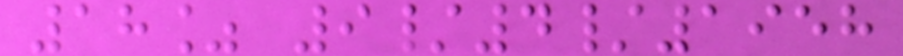18% 9/4/1958
